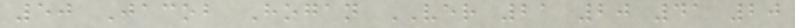50 Jacob Hogan VER 21 20 41 20
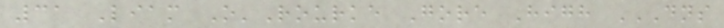31 Liam O'Rourke Gore High DNS
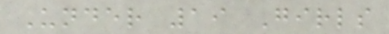Under 19 Girls
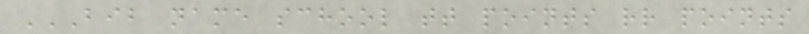BIB NAME SCHOOL TT POINTS RR POINTS
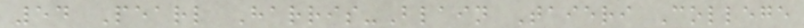54 Pearl Harris-Blain Taieri College
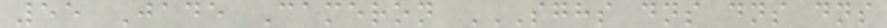55 Jade Cameron SGHS DNS DNS DNS
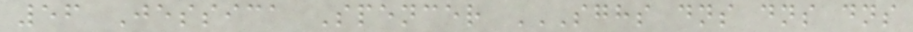56 Jessica Spencer SGHS DNS DNS DNS
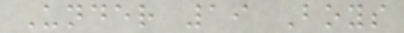Under 19 Boys
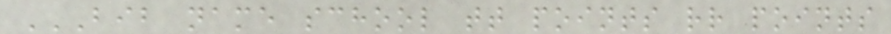BIB NAME SCHOOL TT POINTS RR POINTS
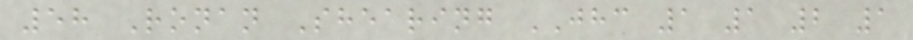58 Ronan Shearing JHC 1 1 2 1
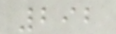292
